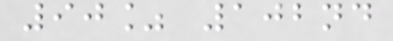90% 102nd
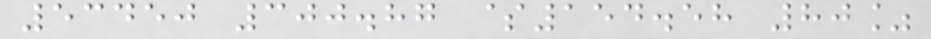53450 300.87 $154.58 80%
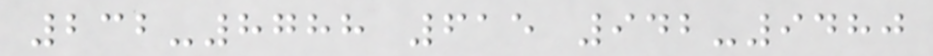232-8788 615 942-9480
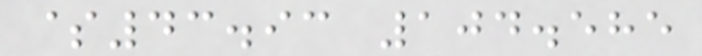$43.93 104.585
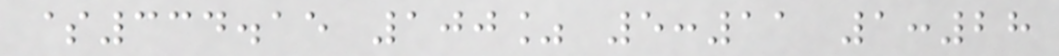$334.15 100% 5:11 1:28
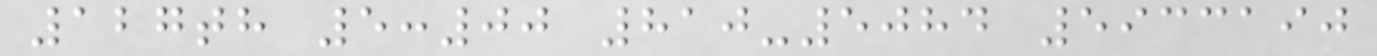127th 5:00 810-5084 5933190
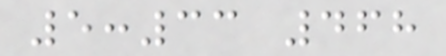5:33 468
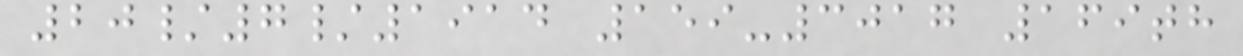20/7/1914 159-3017 169th
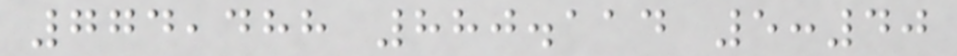774,488 880.114 5:40
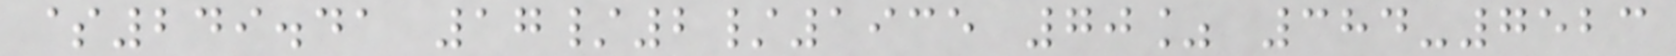$249.41 17/2/1935 70% 384-7523
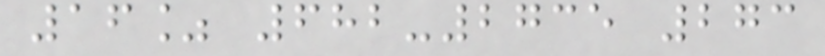16% 682-2735 273
